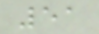51
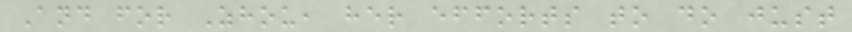And for Zhou, her efforts to do just
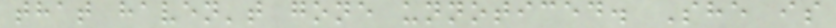that haven't gone unnoticed. She is
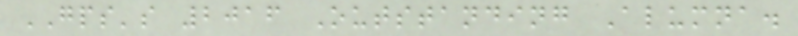GPS's 2016 Outstanding Alumna.
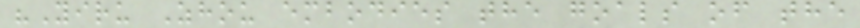"Yiru Zhou embodies the goals of the
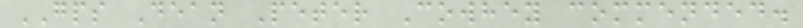GPS Dean Peter Cowhey commended.
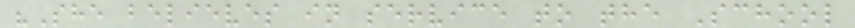"She believes in service to the School
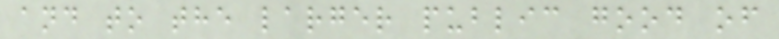and to the larger public good of
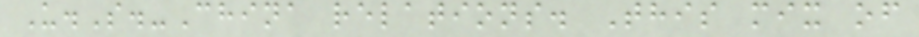U.S.-China relations. This mix of
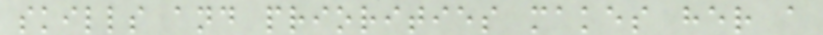skills and priorities makes her a
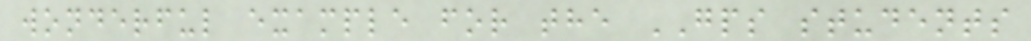wonderful example for the GPS students
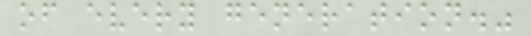of every generation."
